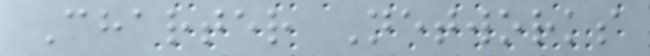Charter Networks
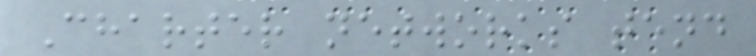Charter networks tend
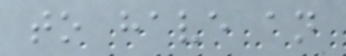to have an
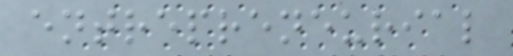entrepreneurial
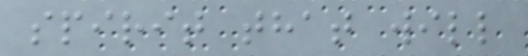spirit that will
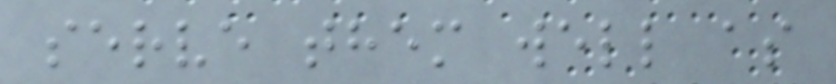serve them well as
